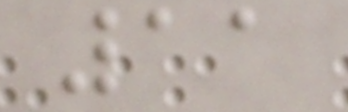11
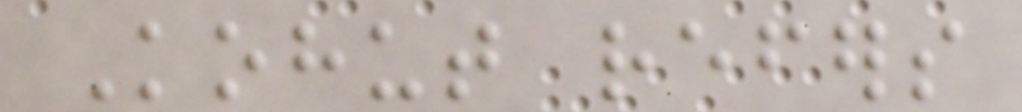Kohut refers
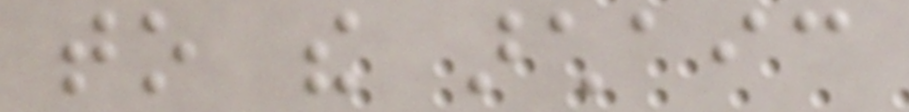to the archaic
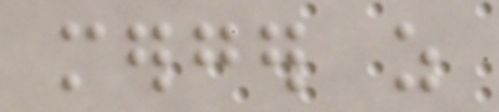merger as
